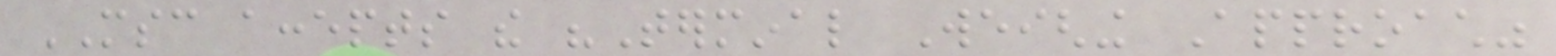MSC accepts the "Terminal Weighing Approach"
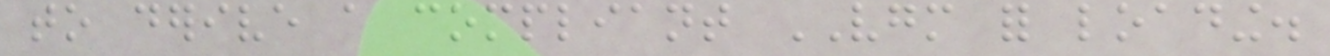to derive a compliant VGM for loading.
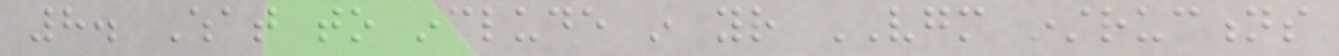8. What to include in your VGM instructions
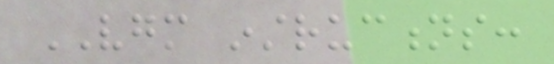VGM instructions:
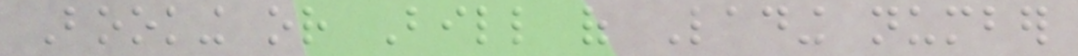Booking or Bill of Lading number
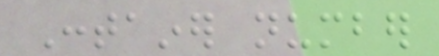Container number
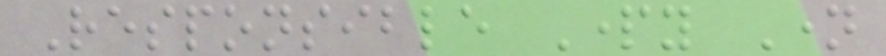Responsible Party Name
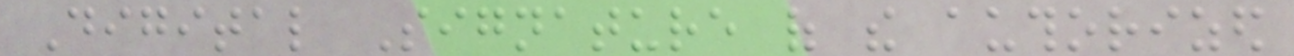Digital Signature of the authorized
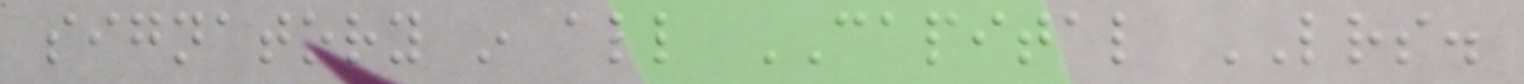signatory in all CAPITAL LETTERS.
